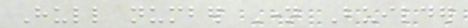Hull number Name Builder
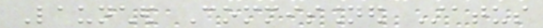Launched Commissioned Status
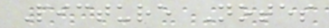Picture Notes
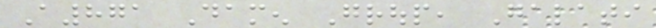A871 Damen Group, Galati
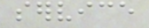service
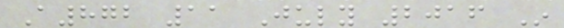A872 11 July 2016 In
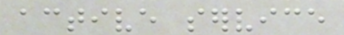active service
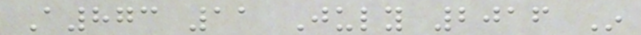A873 11 July 2016 In
